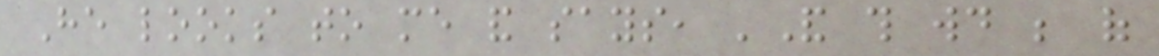He looks to me and says, 'And this would be of
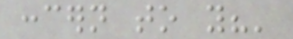concern to you?'
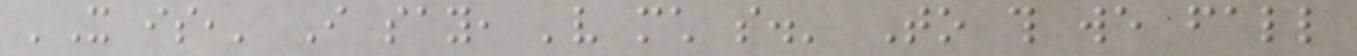'It is,' I say, 'very much so.' To this we fall
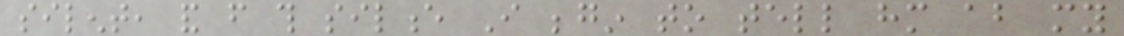silent, and from this silence I begin to tell him about my
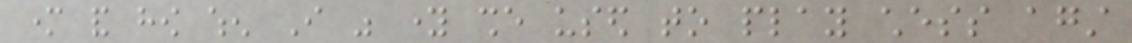mother and how when I was young she used to play chess against
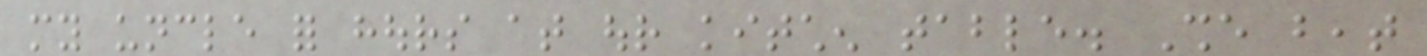my uncle for hours at our kitchen table. She beat
